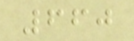660
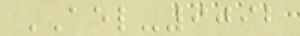AEL-9092
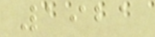1921
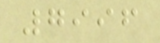7996
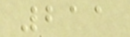211
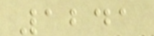1241
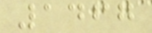1467
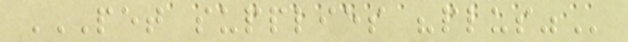PET SUPPLIES "PLUS"
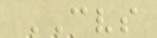CVS
